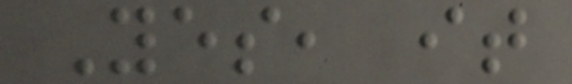Yes, it
